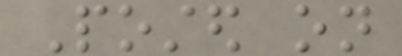Posted on
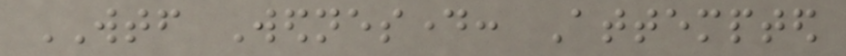WTF Wednesday: Attempted
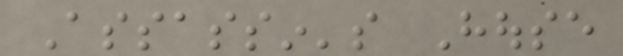Assassin's House
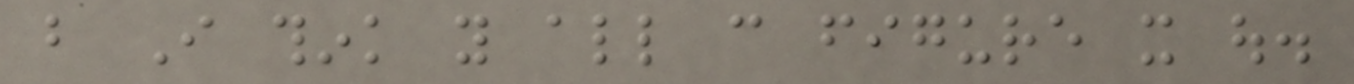but I think you all can figure it out.
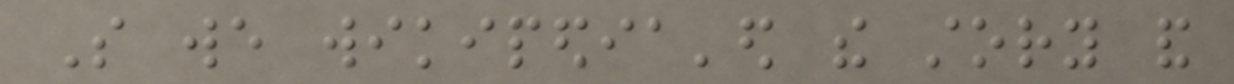So we wikipedia'ed the story and
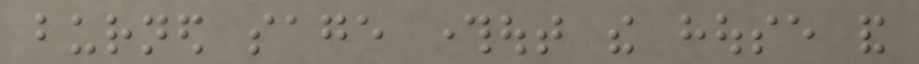burned sage throughout the house and
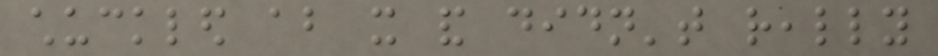chuckled about it and didn't really
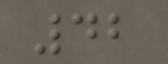42
